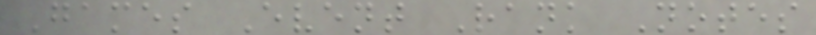Games Event Rank Notes
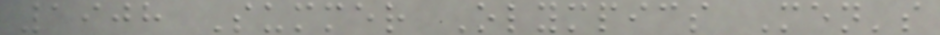1908 Summer Olympics Men's
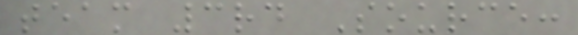team 3rd Source:
